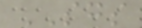SGS
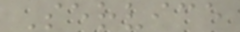Service
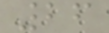26
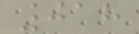018
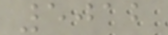5012
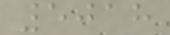5018
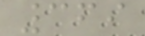369
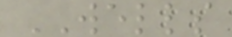WELLS
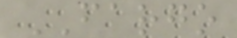FARGO
